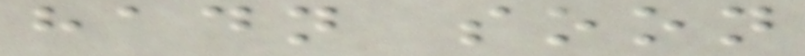hadn soon
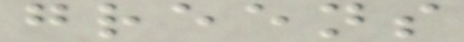greens
